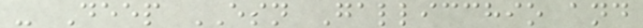- Deep ESN Gallicchio and
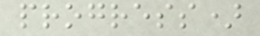progress)
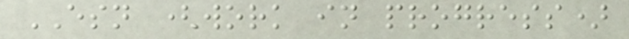ESN (work in progress)
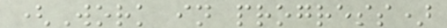(Work in progress)
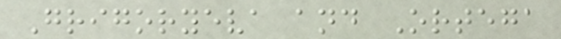Grigoryeva and Ortega
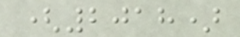(2018)
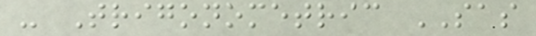- Trigonometric SAS
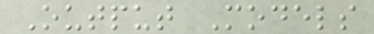Output Models
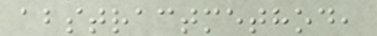abstractmethod,
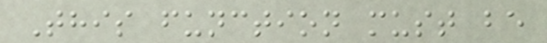This function must be
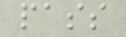pass
